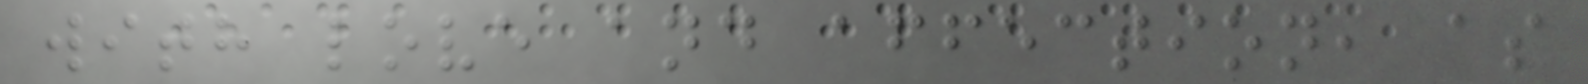with love and affection, as
